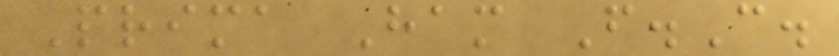Prima Ham F.C.
